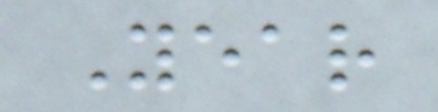Year
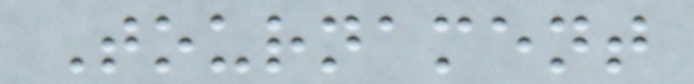Tournament
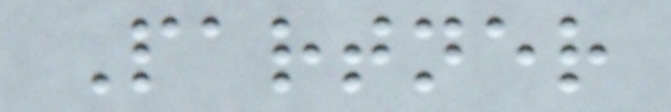Partner
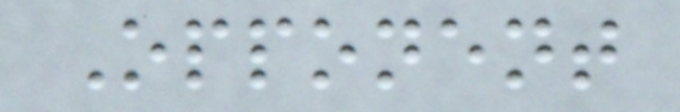Opponent
